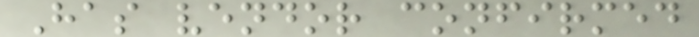Has vendor confirmed
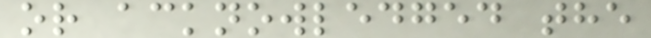or acknowledged the
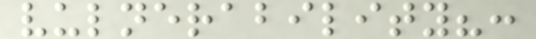vulnerability?:
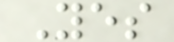Yes
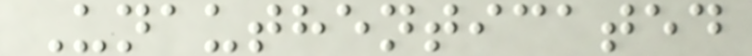Unauthenticated
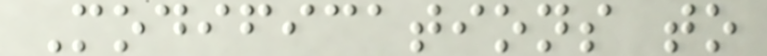Modifications to
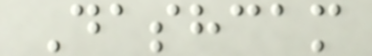Dashcam
